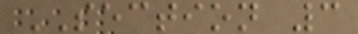SECTION 3
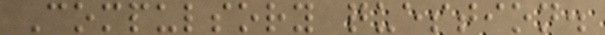Compulsory question.
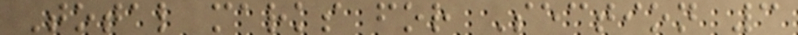Total marks for Section 3
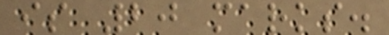is 20 marks.
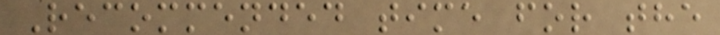Recommended time for the
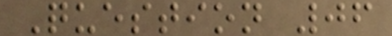Question 06
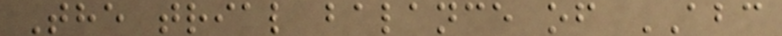The trial balance of ABC
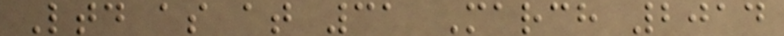Ltd as at 31 March 2014
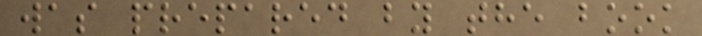was prepared by the book
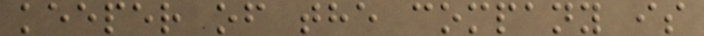keeper of the company is
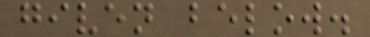given below.
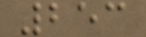253
